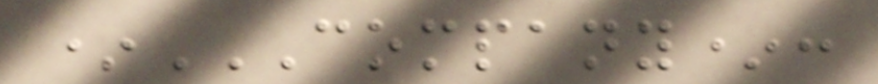*COMPANY*:
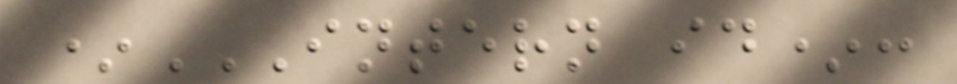*INTERN ID*:
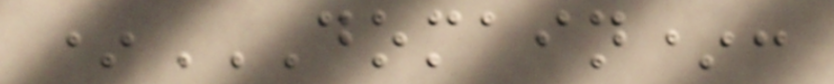*DOMAIN*:
